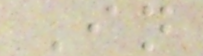In
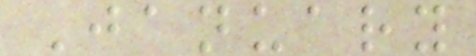January
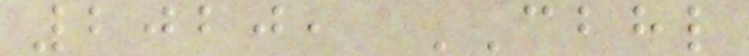2020, CBHL
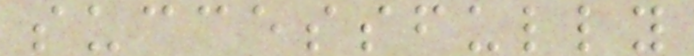successfully
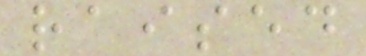raised
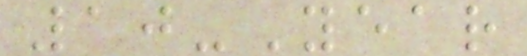10-Year
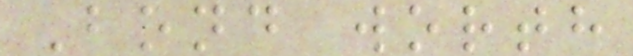Bond worth
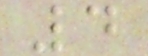4
